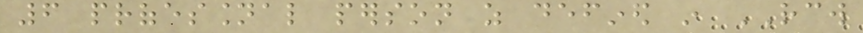6 professional person as defined in RCW
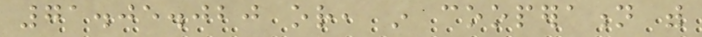71.05.020 or, in cooperation with
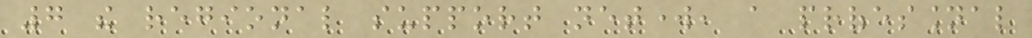7 the regional support network, a professional
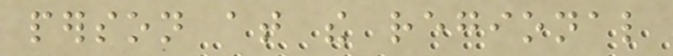person at the regional
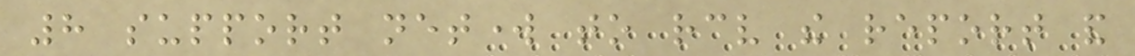8 support network to receive the report and
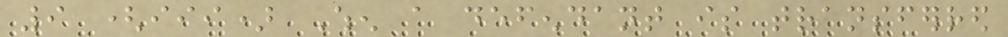9 (iii) When a defendant is transferred
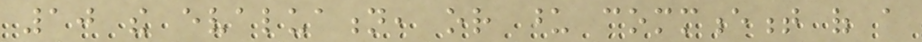10 the evaluation, or upon commencement of a
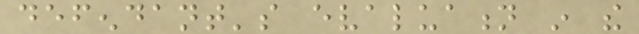defendant's evaluation in the
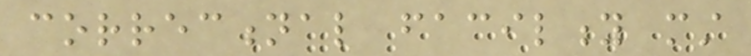correctional facility must
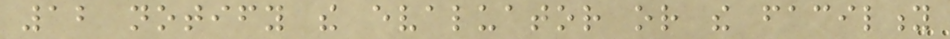12 notify the evaluator or the facility
